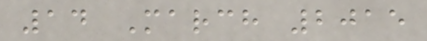14 March 2015
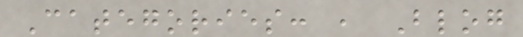Categories: , Blog
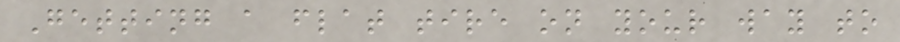Getting a flat tire on your way to
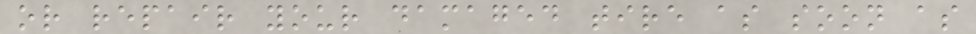or repair your damaged tire as soon as
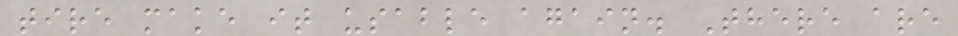tire make it usable again. There are
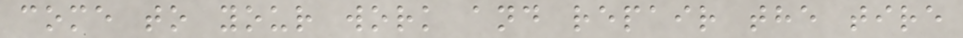come to your work and repair the tire
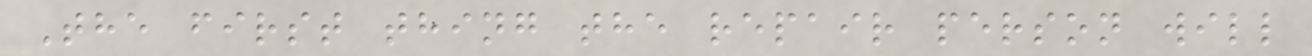The first thing the repair person will
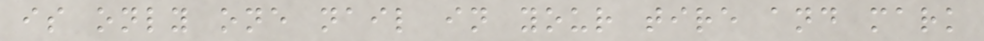is only one nail in your tire and mark
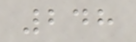248
